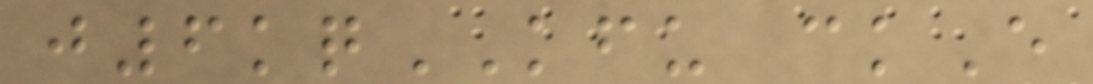j6kqKFU ckE
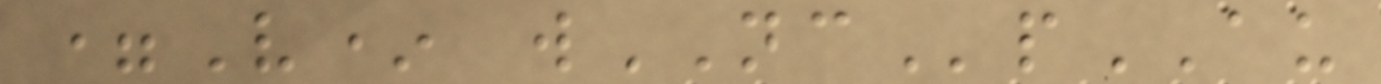=V* wNCpAU
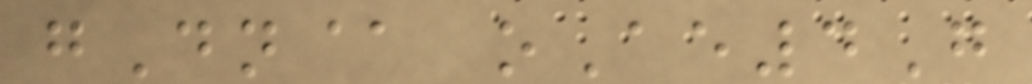gDn@ oAe4G
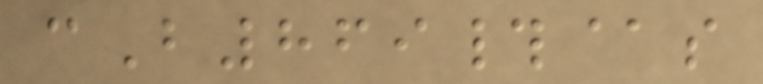cB869#@s
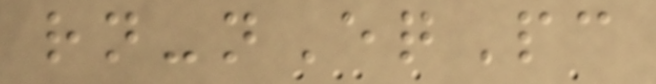rn-nEqPc
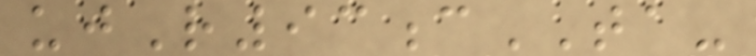ujR93cTA-
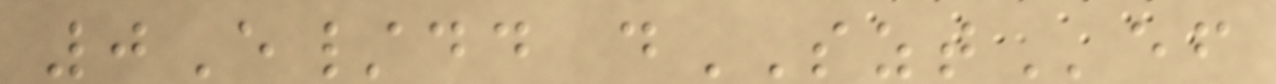0E/dd dSZTef
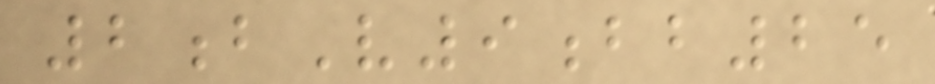2bV9bb25
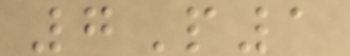7P1
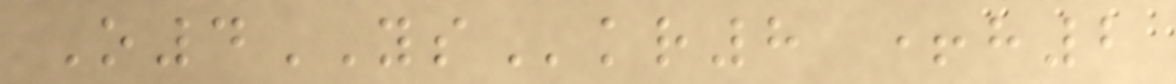O4YSkr8 +h2
